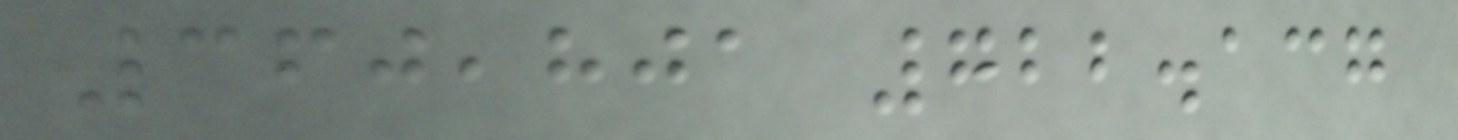360,801 722.137
